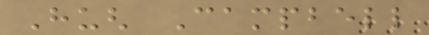Hugh Campbell
